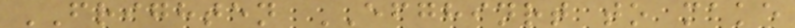FRIGHTEN EFGHINRT to make
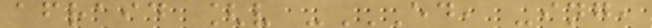afraid [v -ED, -ING,
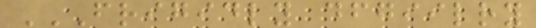FRIGIDLY DFGIILRY
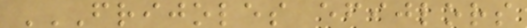FRIJOLES EFIJLORS
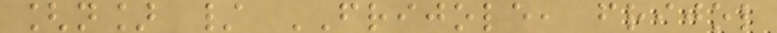[n] / FRIJOLE, frijol
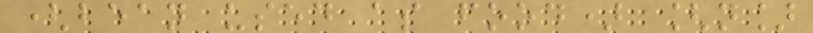(bean used as food) [n]
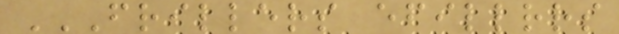FRILLERS EFILLRRS
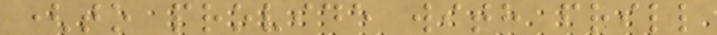(to provide with frill
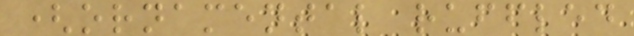(ornamental ruffled
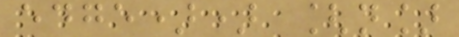edge)) [n]
